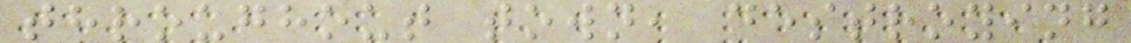throughout town, destroying
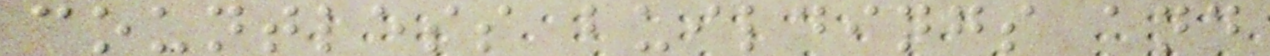countless buildings and
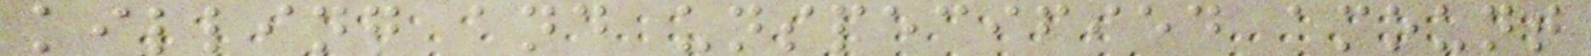killing and unspecified amount
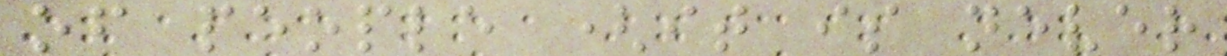of people (it is never
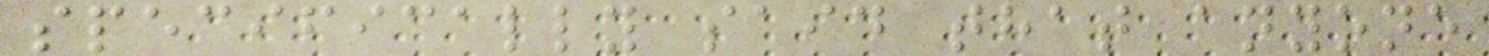specifically said that anyone
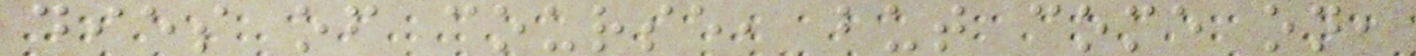dies of course, but come on,
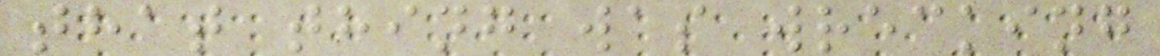that thing was wrecking
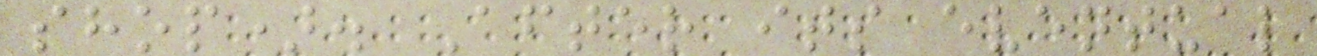shop). After its eventual
